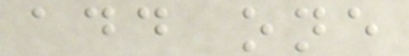add one
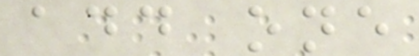add one
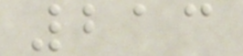213
